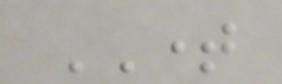TIME
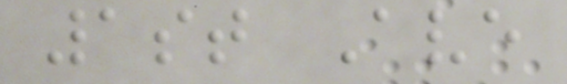1st Ave
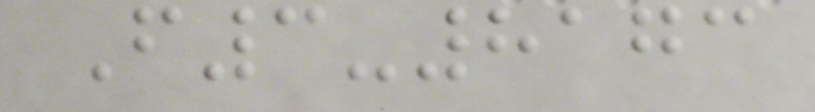F3-8173
